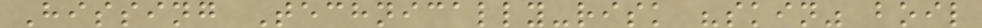Hissing Technically-risk "skin" boil
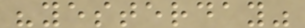"yesterday"
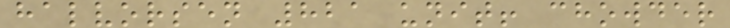halvorsen 821 unit! chowder
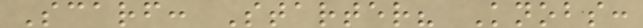Scarf: Starter? Knobs:
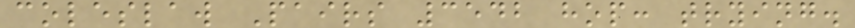coleslaw Pairs 3542 hop: trying.
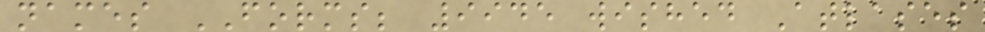names FORMS; 9945 wished Atlases
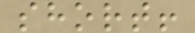short!
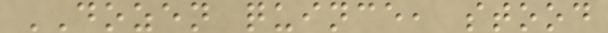DOZEN quince, stood
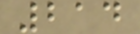214
